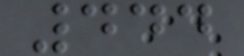444
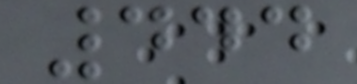444
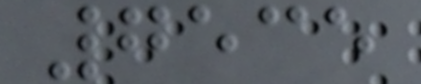7535
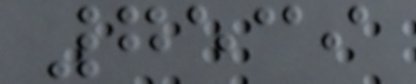7539
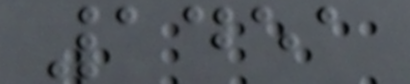1451
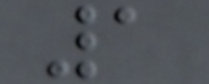1
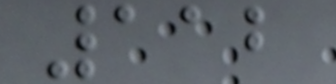112
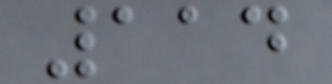114
